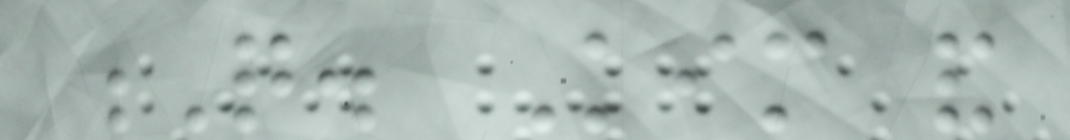Q. Kim and
